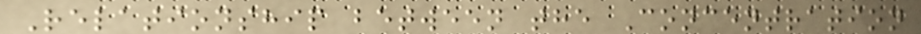Relationship between the Concentration
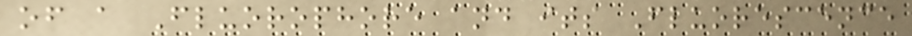of a Fluorophore and its Fluorescence
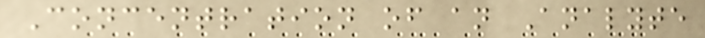Concentration of an Analyte
